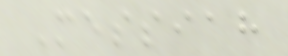Messiah
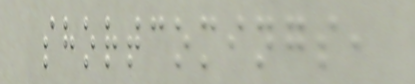shortcomings,
